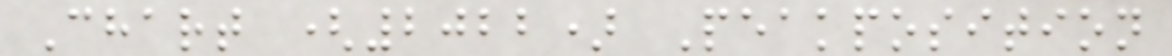Chart (2022) Peakposition
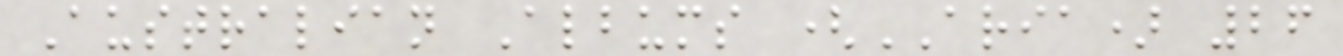Australian Albums (ARIA) 26
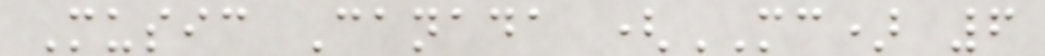Music Canada (MC) 6
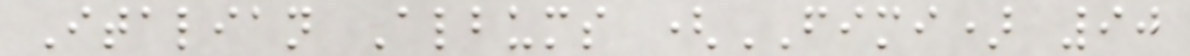Italian Albums (FIMI) 90
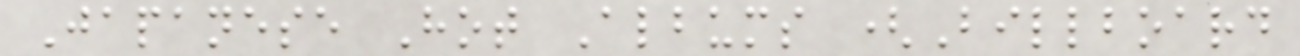Japanese Hot Albums (Billboard
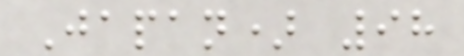Japan) 98
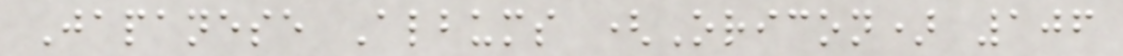Japanese Albums (Oricon) 106
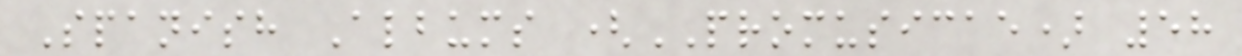Spanish Albums (PROMUSICAE) 58
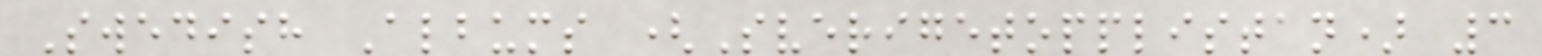Swedish Albums (Sverigetopplistan) 3
